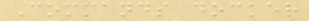Commands docker
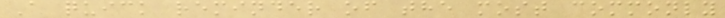A quick reminder of the most commonly
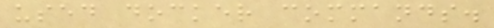used docker commands.
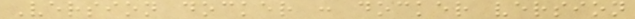Version docker : docker version
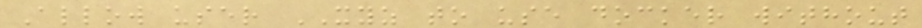Allow user XYZ to use docker without
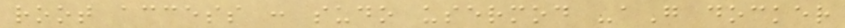root access : sudo usermod -aG docker
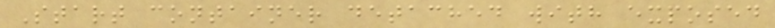Start container detached with exposed
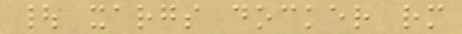| xargs docker rm
